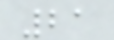21
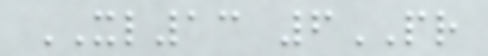XL13 6PR
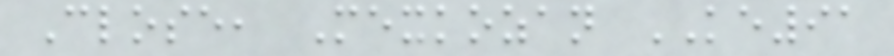Close, Mexkozan KE91
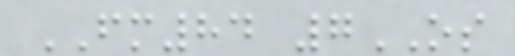FM84 7OS
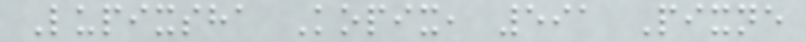Lupixsha Kopix, 591 Pixne
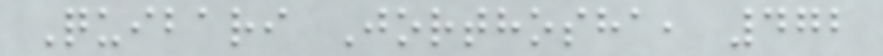Quibari Jorthosha, 472
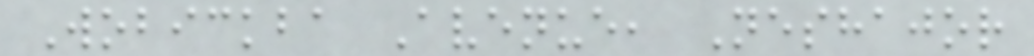Wobickba Avenue, Neshajor
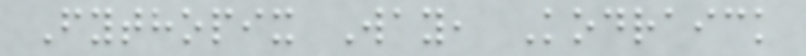Fythopix Way, Kodraick
